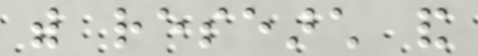with research and
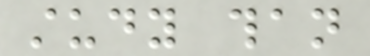study than
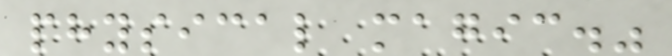physical magic."
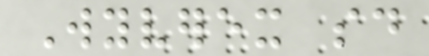Wyverex said
